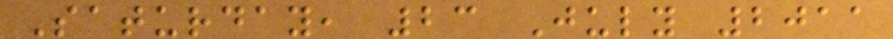Saturday, 23 July 2011
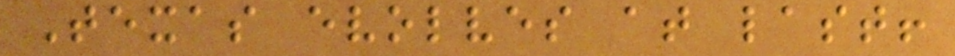Texas evolves at last!
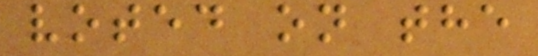voted on the
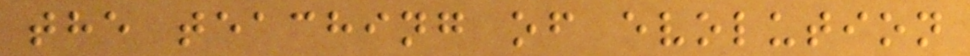the teaching of evolution
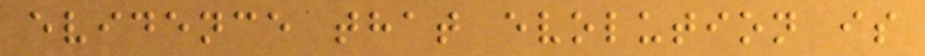evidence that evolution is
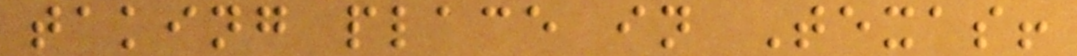taking place in Texas!
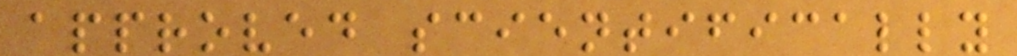approved scientifically
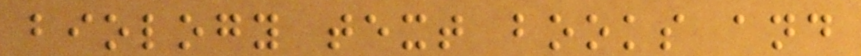biology text books and
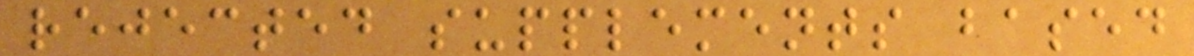rejected supplements based
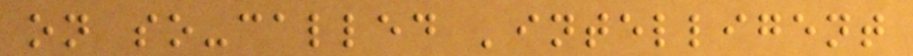on so-called 'intelligent
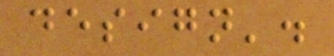design'.
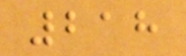218
